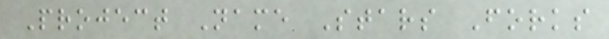Project Name Stars Forks
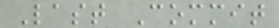Last Commit
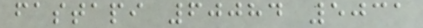fastapi 60084 5031
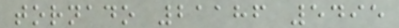tornado 21186 5495
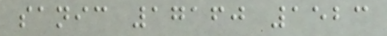sanic 17160 1523
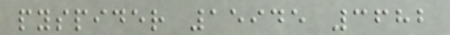pyspider 15945 3682
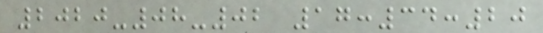2020-08-02 17:34:20
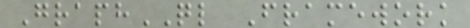GraphQL Framework
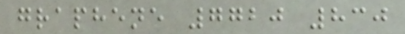graphene 7720 830
